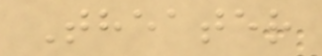Theater
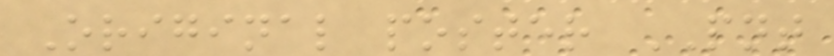Original poster PNT
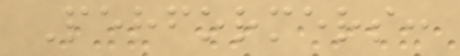Performers:
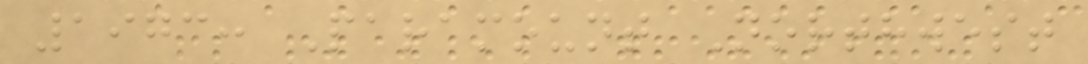1973: Paramount Northwest
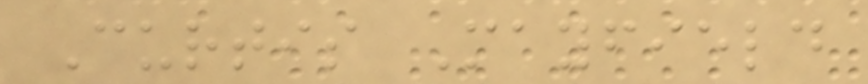Curtis Mayfield
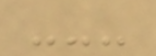---
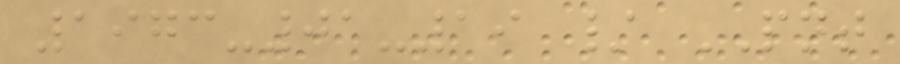1973-01-19 / PNT
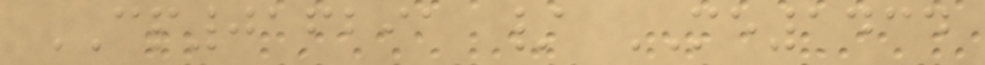CP016291 / ME1434
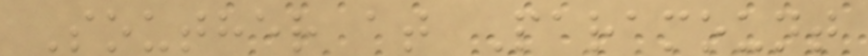Souther at Paramount
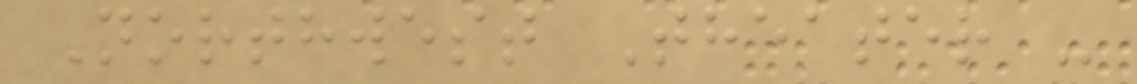Northwest Theater -
